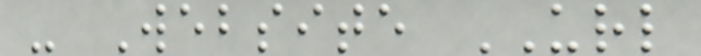- Website URL
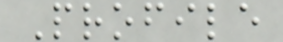Profile
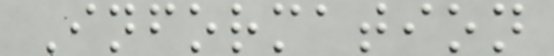Information
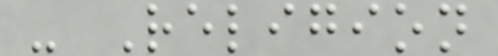- Religion
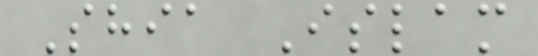Shia Islam
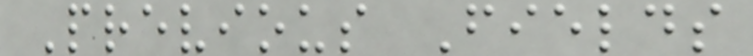Previous Fields
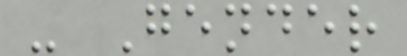- Gender
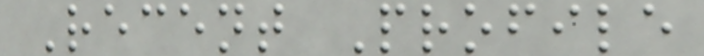Recent Profile
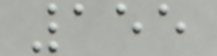155
